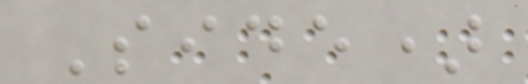Side)
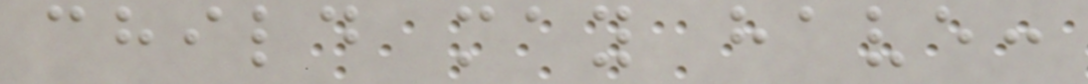child may have:
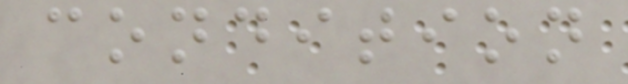condition
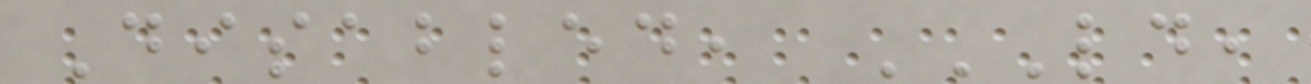Disabled, LD,
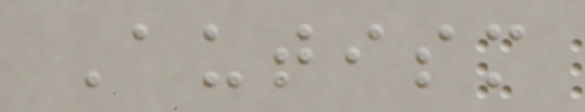Autism
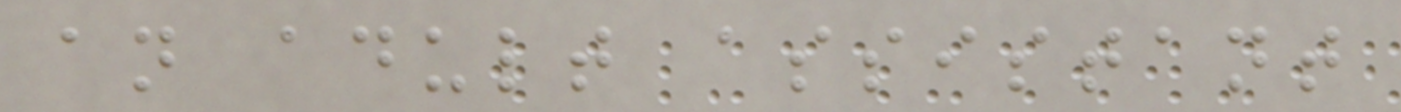an adult assistant
